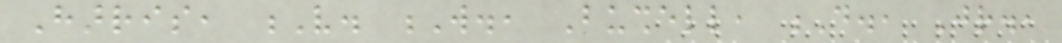Harris, V. W., Bushell, D., Jr.,
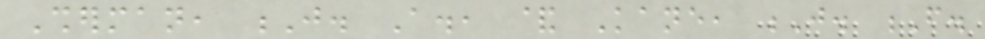Sherman, J. A., & Kane, J. F.
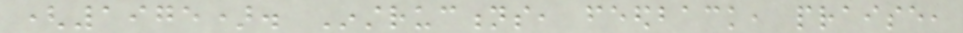(1975). Instructions, feedback, praise,
